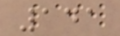141
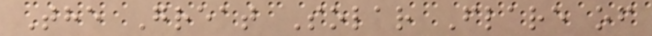The Great Solar Flare of
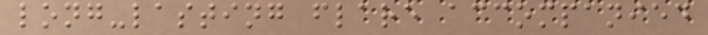long-lasting flare accompanied
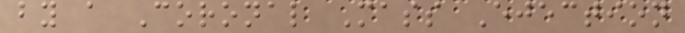by a Coronal Mass Ejection
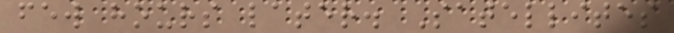few hours later. Satellites
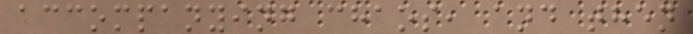accompanying chaos, and then
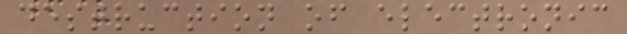destruction of electronic
